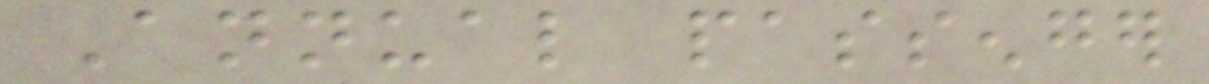Annual passenger
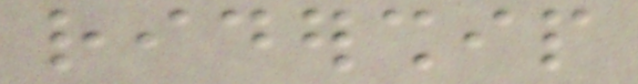ridership
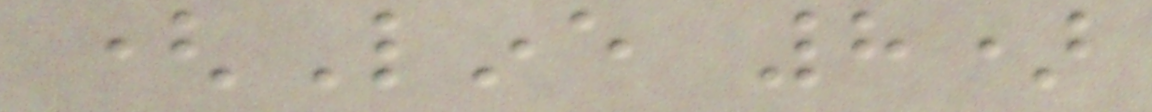(Line 8)
